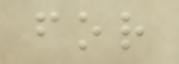for
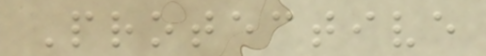Protective
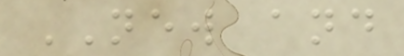NEW and
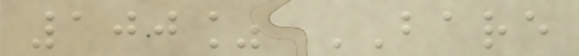100% BARE
